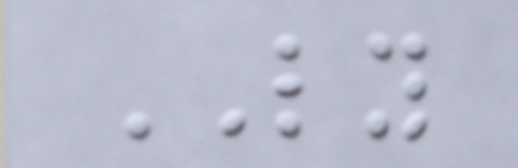LY
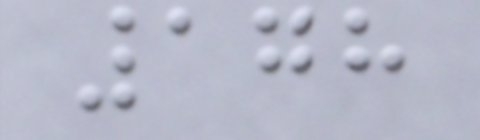178
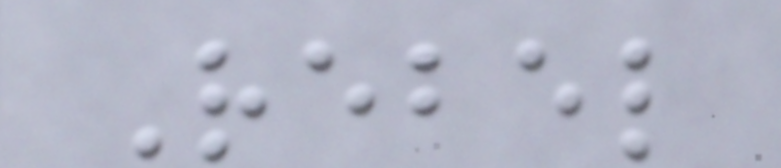Rebel
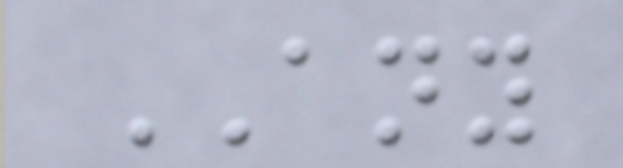ANY
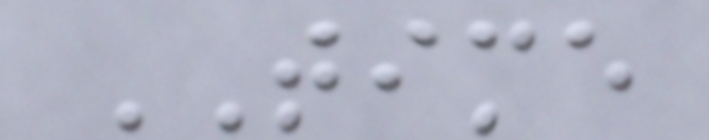TIME
